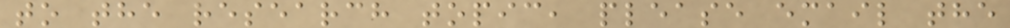to the research topic, please email the
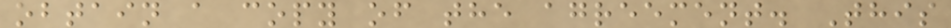obtain a copy of the agreement. This
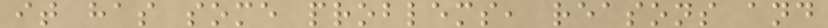it has some problems, reasons and
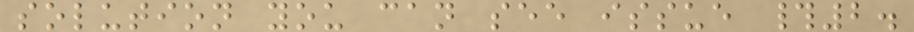solution you can see issue #2.
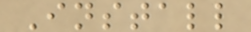Install
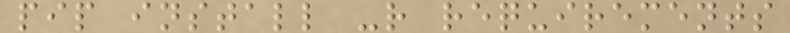pip install -r requirements
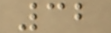32
